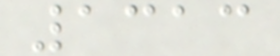1313
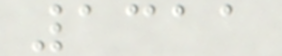1311
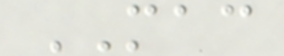MAC
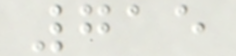715
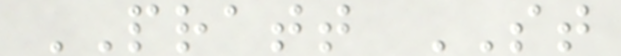PRATT ST
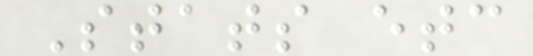Stats etc
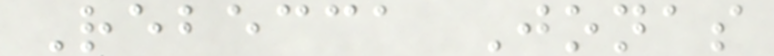Rebecca Jonas
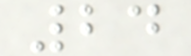24
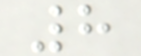8
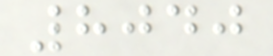8040
